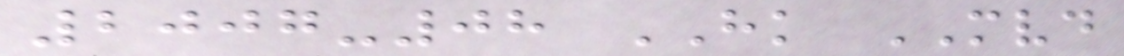2007-08 HK MVD
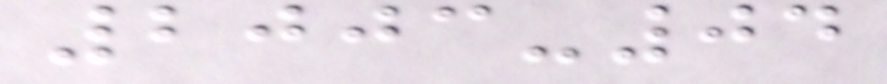2003-04
